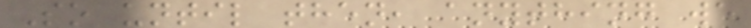So until then, anything we
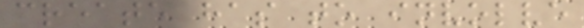create has to involve
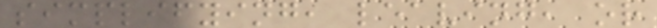simplifying, leaving, or
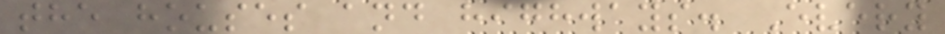the houses and highways. Every
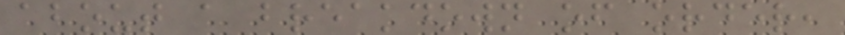about a breakdown of order,
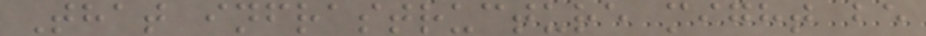That infrastructure might be
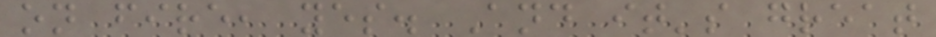on fire, yes. And it's great
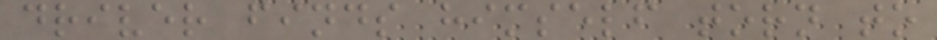driver finds himself torn to
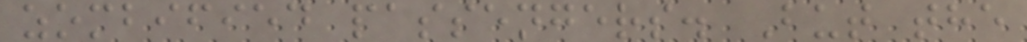zombified passengers. But the
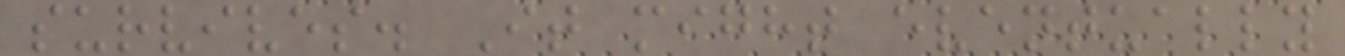survives. It might eventually
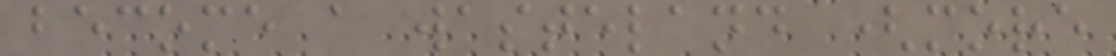become a wasteland (more
